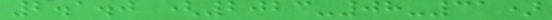2.1.0 (2023-08-31)
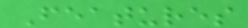Features
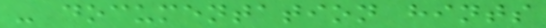- documentation hints
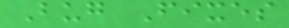Bug Fixes
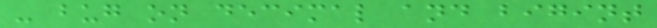- bug on decimal and bigint
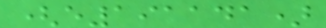(e191141)
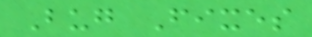Bug Fixes
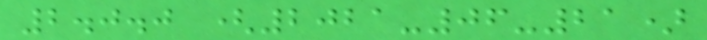2.0.0 (2021-06-21)
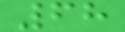68
